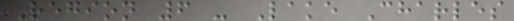Region 6 - Lake Charles
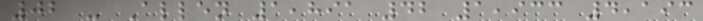02 - Allen 1,891 42 1,933 4,193
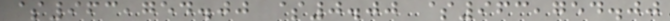$963,754.00 $0.00 $963,754.00
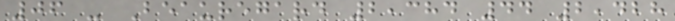06 - Beauregard 2,384 44 2,428
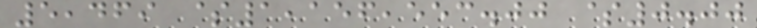5,469 $1,156,553.00 $0.00
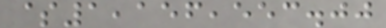$1,156,553.00
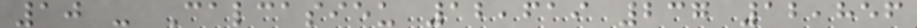10 - Calcasieu 12,619 237 12,856
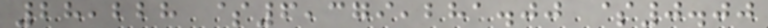28,228 $6,379,281.00 $0.00
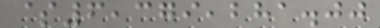$6,379,281.00
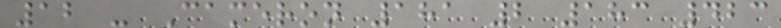12 - Cameron 181 2 183 423
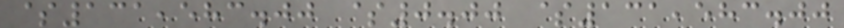$131,583.00 $0.00 $131,583.00
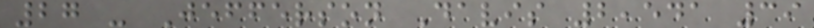27 - Jefferson Davis 2,541 39
